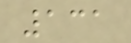131
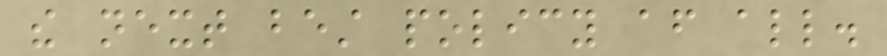the next best policy after all.
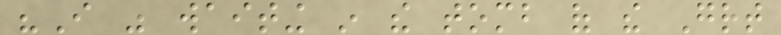"I was waiting in the tomb of the Great
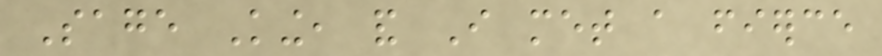Sage King, and I met a fierce
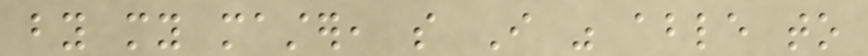by my master, so I was able to
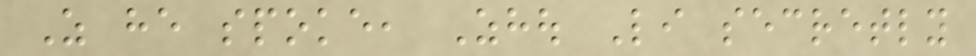As he spoke, Zhou Li secretly
